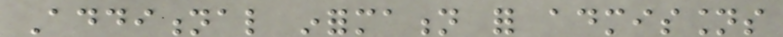Additional information for admissions
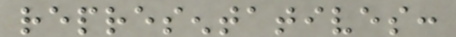representatives:
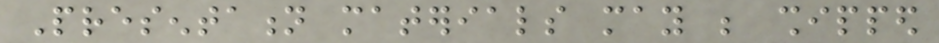Presentation materials may be shipped
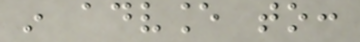in advance to:
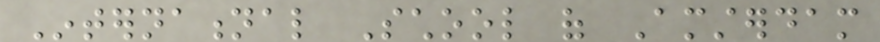International School of Amsterdam
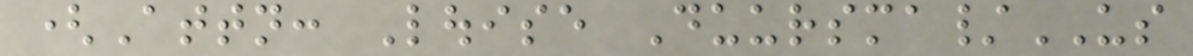(Attn: Louise Duursma/US
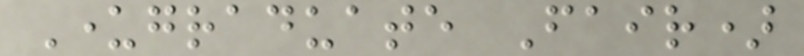Undergraduate Fair)
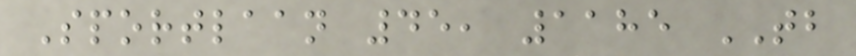Sportlaan 45, 1185 TB
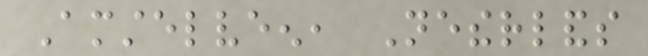Amstelveen, Netherlands
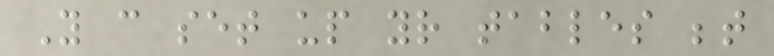You can set up your tables between
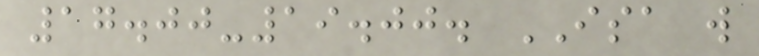17.00-19.00. ISA will
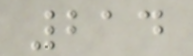214
